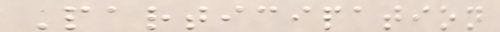Participation
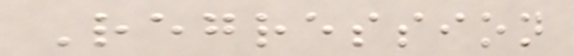Regression
